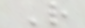R
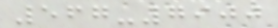567-7900
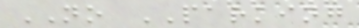NO PARKING
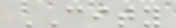CITY
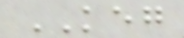KEG
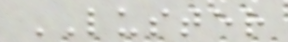LUSTER
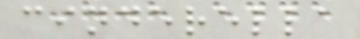cinderella
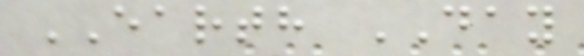EARTH DAY
